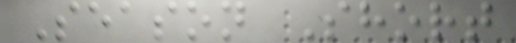Season Short
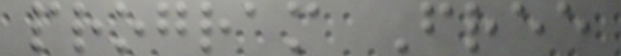program Free
